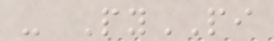- PyPI
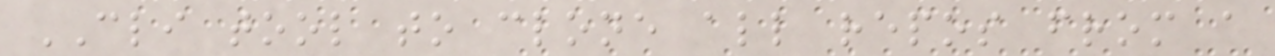CLI tool to clone all repos from a
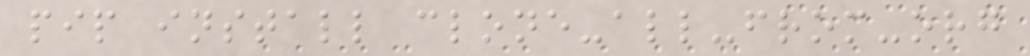pip install clone-all-from-org
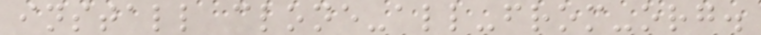install clone-all-from-org.
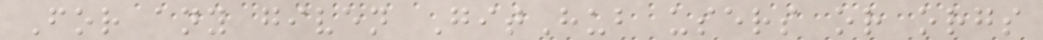For any given GitHub users or orgs
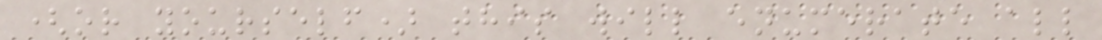(or yourself) this will enumerate all
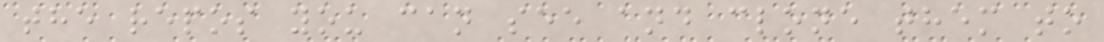the repos you can see and clone them to
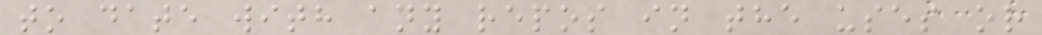to date with any repos in the uses or
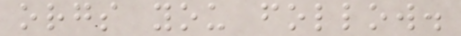orgs you follow.
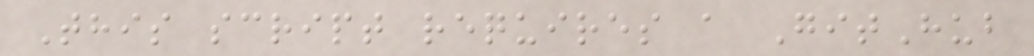This script requires a GitHub
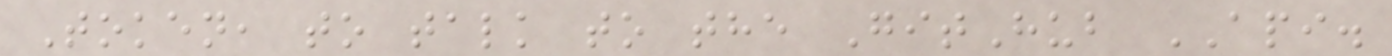Token, to talk to the GitHub API.
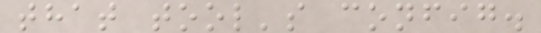that tool's config.
